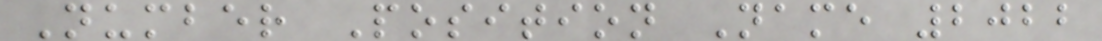Number Position Name 2022
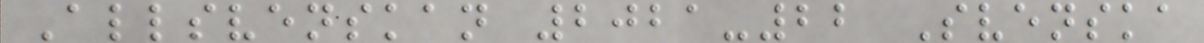Allsvenskan 2021-22 Svenska
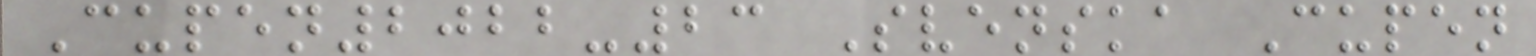Cupen2022-23 Svenska Cupen
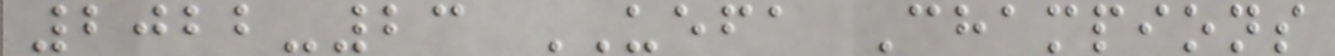2022-23 UEFA Champions
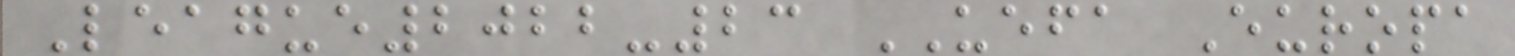League2022-23 UEFA Europa
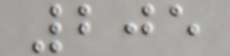205
